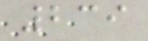239
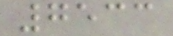7533
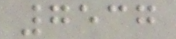7537
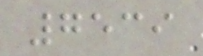7539
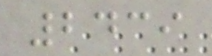2439
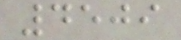4509
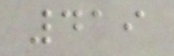419
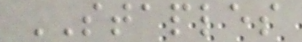STAPLES
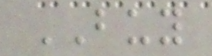BUY
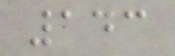143
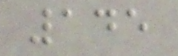145
